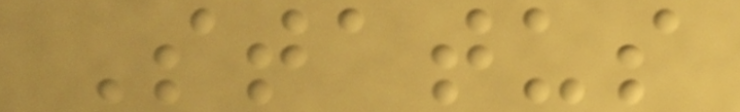Status
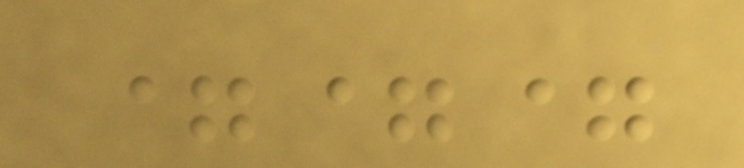===
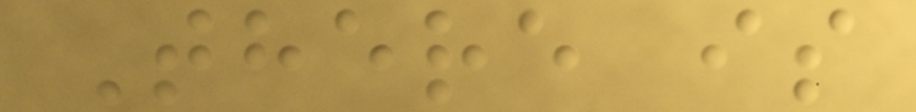There is
